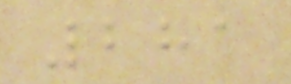281
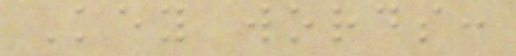Key words:
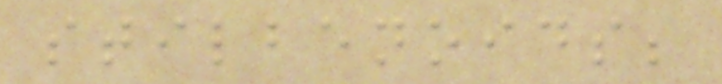stilbenoids;
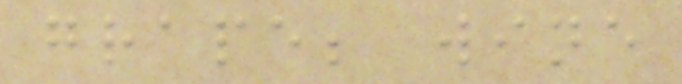grape; wine
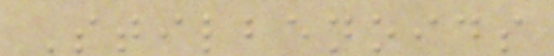Stilbenoids
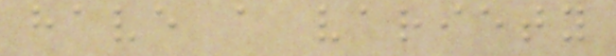have a variety
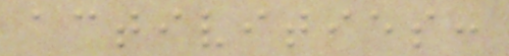activities:
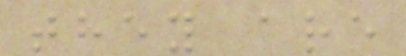they are
